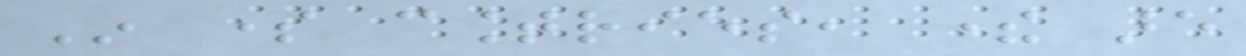In some countries, there are
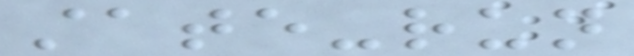state-run
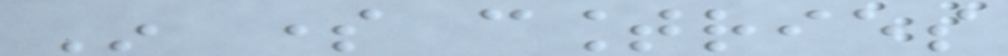In some countries
